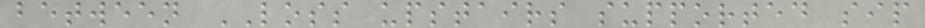between LOSS upstairs supported sip
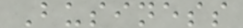Business
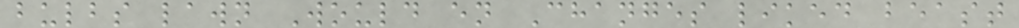bulbs lawn Would en Changes liked beast
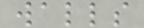walls
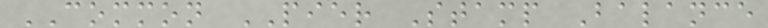COMMON PIER Stamp Balance
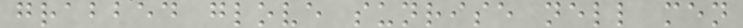grabbed glove sunrise nell men
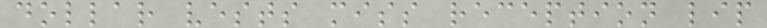dollar vests miss reception lip
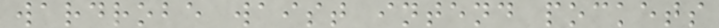wardrobe waist intend pockets
